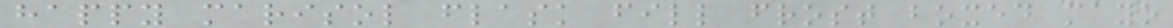happy marisol flask fill frost boxed mayo
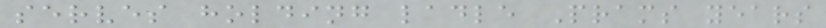serves holding ladle Prams years
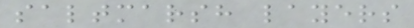saltmarsh layers
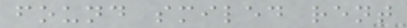found smiled rent
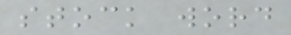stock word
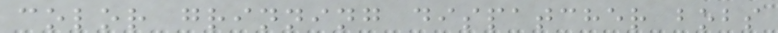color grinning dispatcher bobs
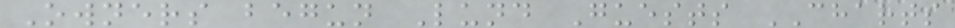Owners begun Lund Guests CHARTS
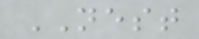NEST
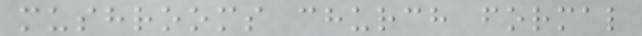mushrooms church formal
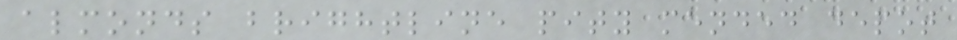almonds brightline pity mended depot
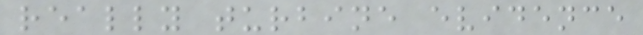really turbine evidence
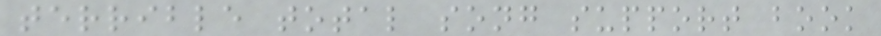terrible total song support book
